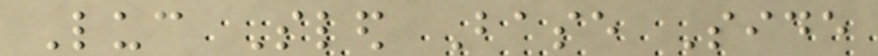Luc Sled Base Side
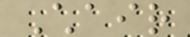Chair
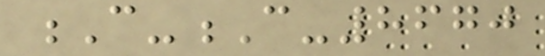C-C-8670
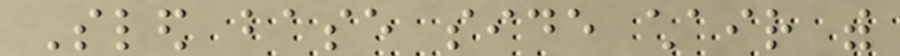Sled base side chair with
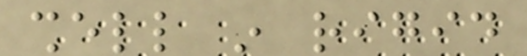shell in rigid
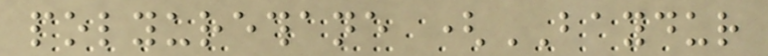polyurethane (BAYDUR
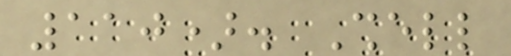110). Shell
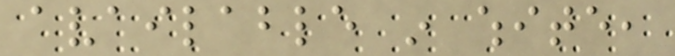available in white,
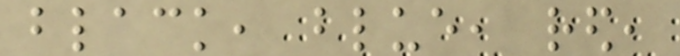black, blue, red,
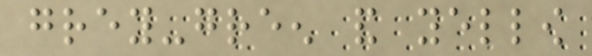grey-green and yellow
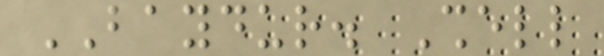BAYDUR. Shell
